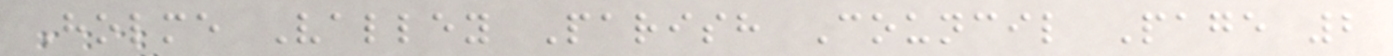Holme Valley Parish Council Page 2
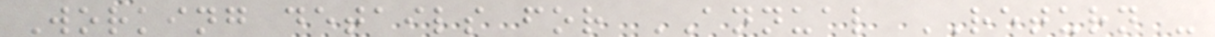Working details for ANNUAL RETURN -
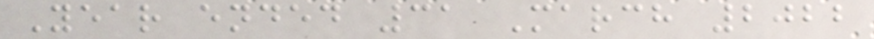Year ended 31 March 2022
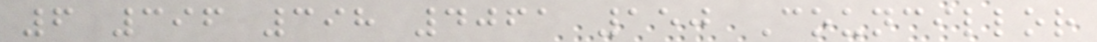6 396 398 4061 150 Councillor
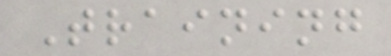Training
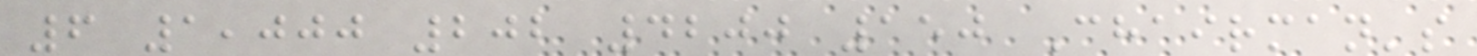6 1,000 202 4200 150 Chairman's
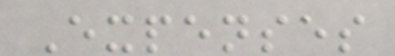Expenses
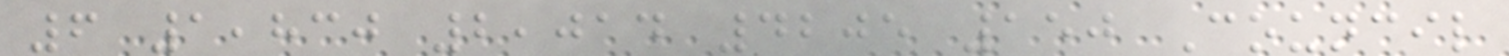6 1,830 2,014 4205 150 Council
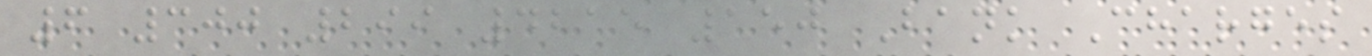6 300 299 4215 150 Bank Charges
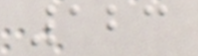123
